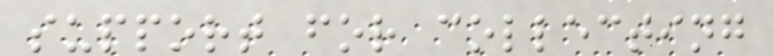support for collecting
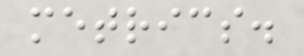metrics.
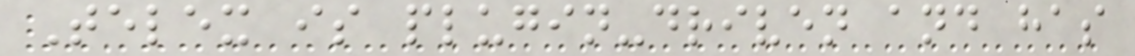Telex is plugin-driven and has
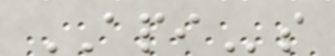APIs
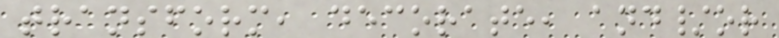transform, decorate, and/or
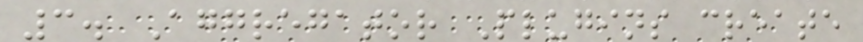3. Aggregator Plugins create
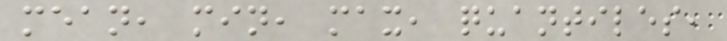mean, min, max, quantiles,
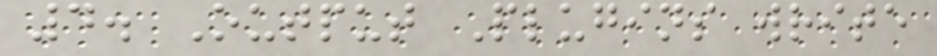4. Output Plugins write
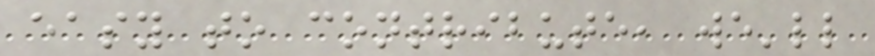easy to contribute, we'll
